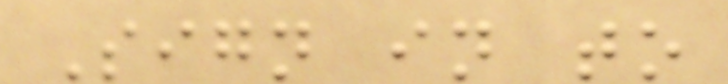Sign in to
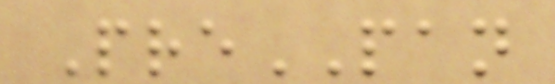PrePAN
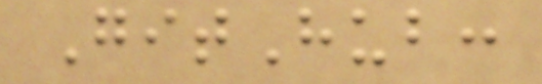GitHub:
